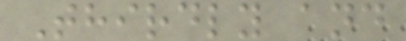Thirdly and
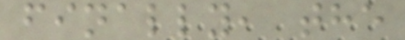finally, the
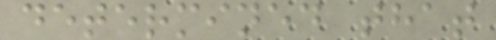determined that
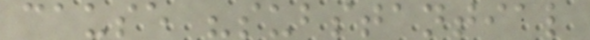cause "substantial
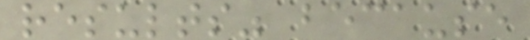results" because
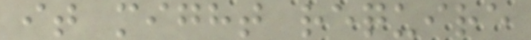it might require
